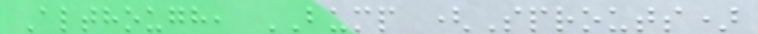Although, BUMP (Sprouts)
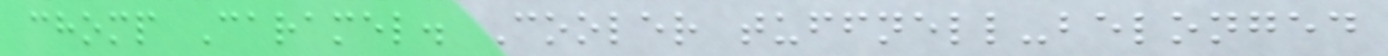chomp Caramel. Cooler tuffnell-belonged
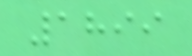1899
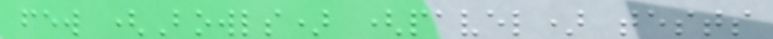few (Bowls) (pavel) tests
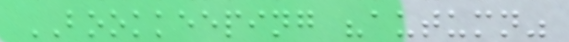BOOKKEEPING "autumn"
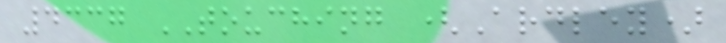4337 TOUCHING (Ardley)
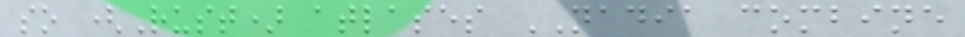so (Rust) atlases NADIA combine
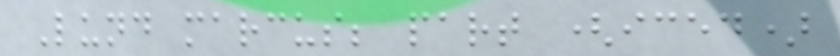Lund marcus; part (iced)
